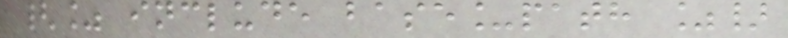{% include base_path %}
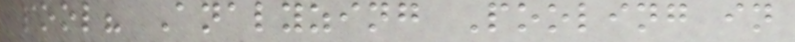pool? Analyzing Pooling in
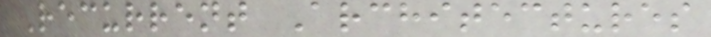Recurrent Architectures
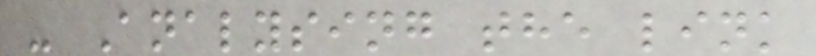- Analysing the link
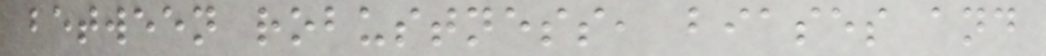between robustness, biases and
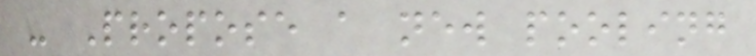- Propose a new pooling
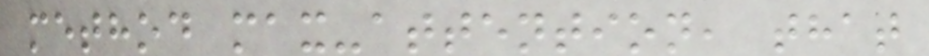method max-attention, that
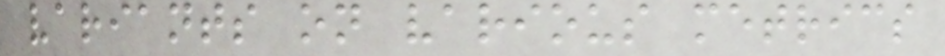variants on various metrics
